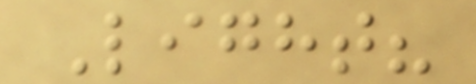Light?
